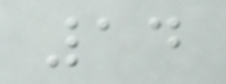14
